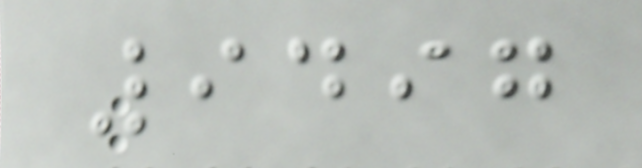9497
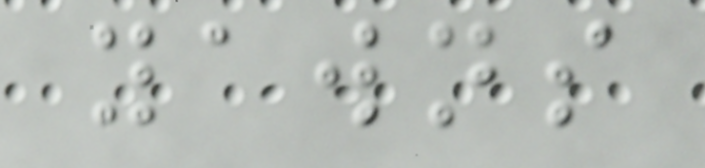yawns
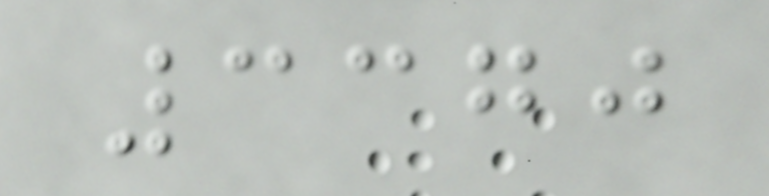3370
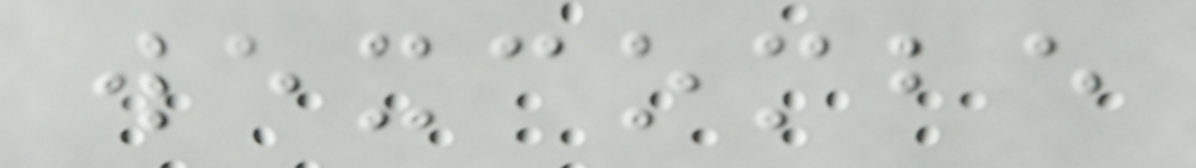wexcombe
